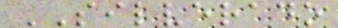SILVERADO
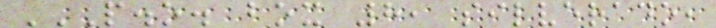P.O. BOX 8, SILVERADO,
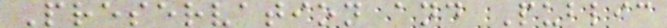Preservation and Public
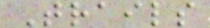Trails
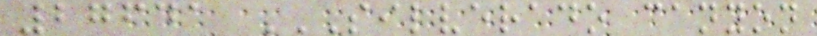27641 SILVERADO CANYON
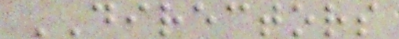DIRECTORS
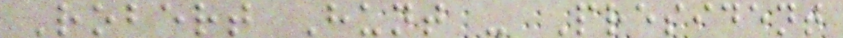Robert Hunt - President
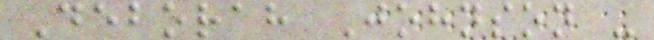Deborah Johnson -
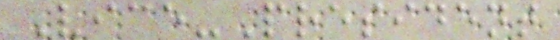Vice-President
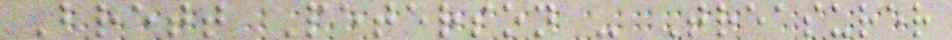Brett Peterson - Treasurer
